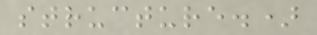structure.)
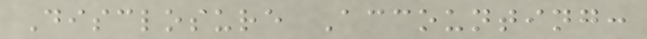Disclosure Accounting:
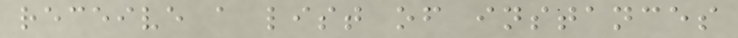receive a list of instances
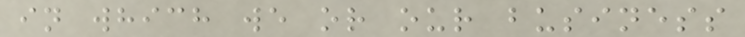in which we or our business
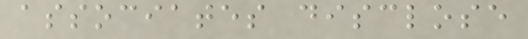associates disclose
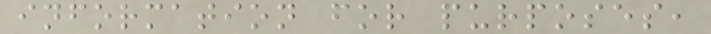information for purposes,
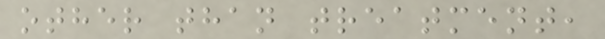other than treatment,
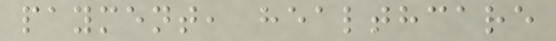payment, healthcare
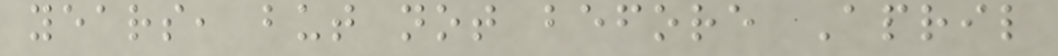years, but not before April
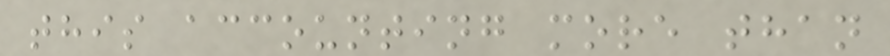this accounting more than
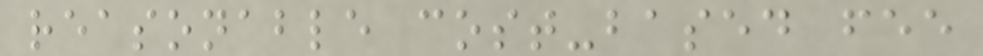reasonable cost-based fee
